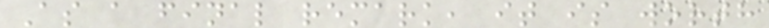As a final remark, it is worth
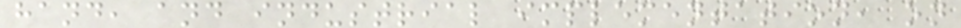hand, and industrial implementation, on
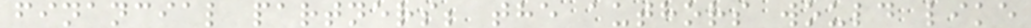financial partners; the authors would like
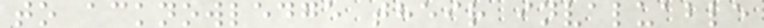to acknowledge their invaluable
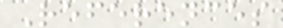References
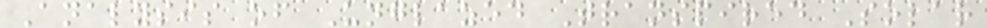Analysis of Unglazed Transpired Solar
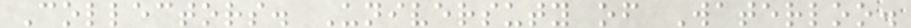Collectors. Universuty of Waterloo.
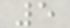5
